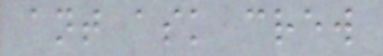ant ask crew
